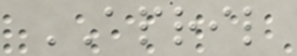APRIL
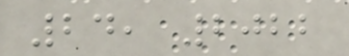24, 2022
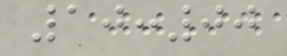10:00
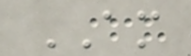AM
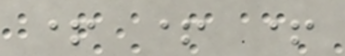+ + +
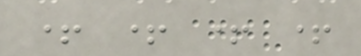+ + + +
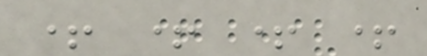+ + + +
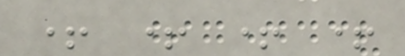+ + + +
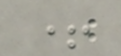+
